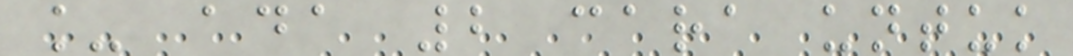_ ada 2 cara untuk
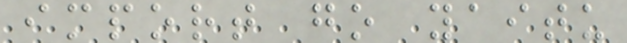import go yaitu
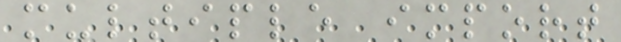multiple import
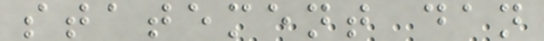statement dan
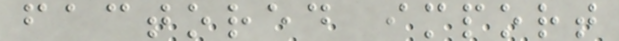factored import
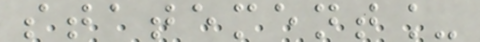statement_
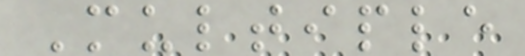Multiple
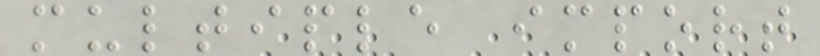multiple import
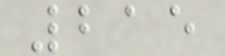215
